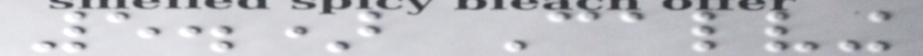5.) Calving
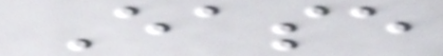Ease
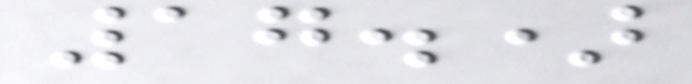17.)
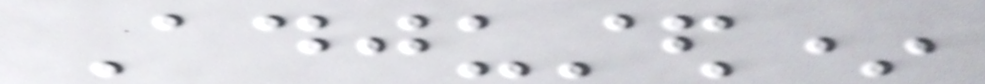Adjusted*
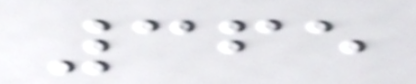365
